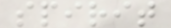spirit
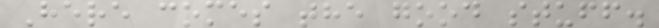Here comes the good stuff.
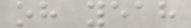oh yeah
